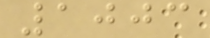1003
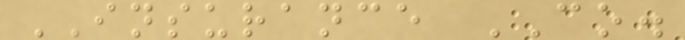INSURANCE CO.
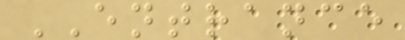ENTRANCE
